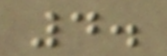4.
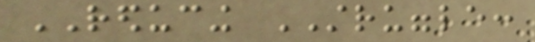REDUCING STRUGGLE:
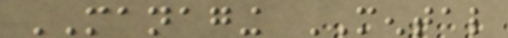MANAGING MENTAL
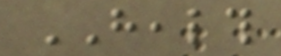HEALTH
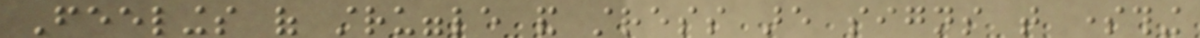Feelings of struggle and stress are signs that something
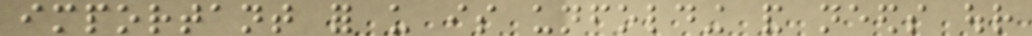important for us is unfolding and needs our
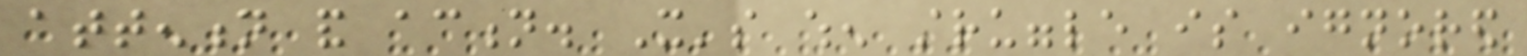attention and action. It's when struggle is ignored
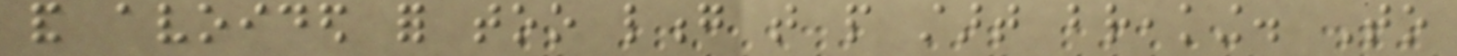and avoided for too long that people start breaking. To
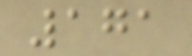171
